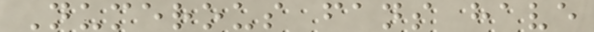Numerous fans have
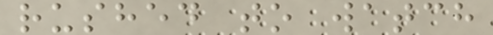rushed to watch
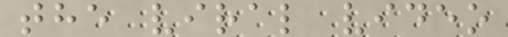the viral video
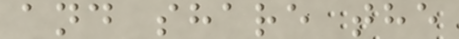and share the
